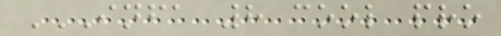INFA 8 COOL PRO
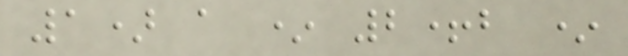1) a * 2+b *
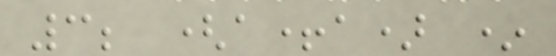3; (a+a) *
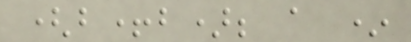(b+b); a *
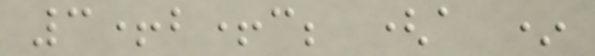3+b+c; (a *
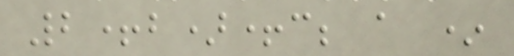2+b)+c; a *
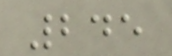245
